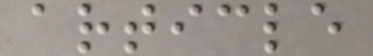article
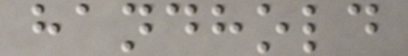handhold
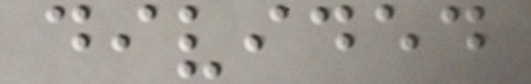divided
